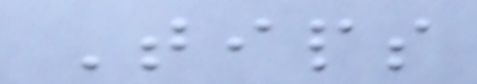Tips
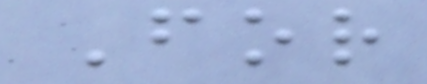For
